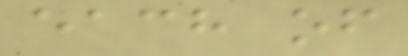each of
